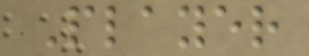Player
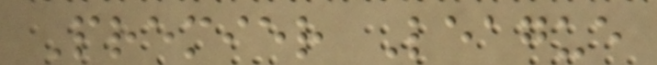Premier League
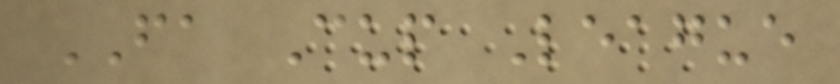FA Cup League
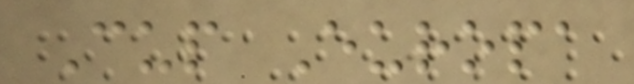Cup Europa
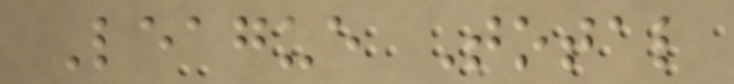League Total
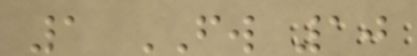1 FW 10
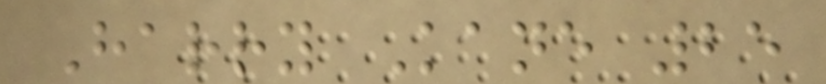Harry Kane 25
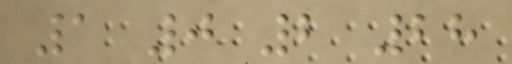1 0 2 28
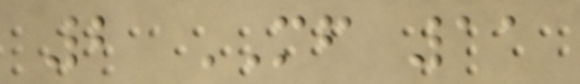2 MF 11
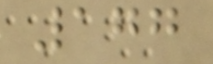177
